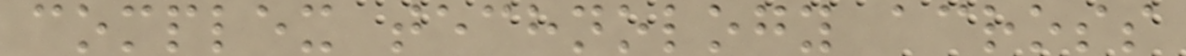complex technology across
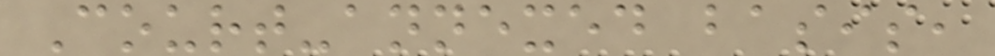Court-annexed basis,
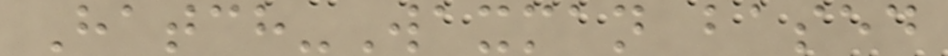Hatch-Waxman based
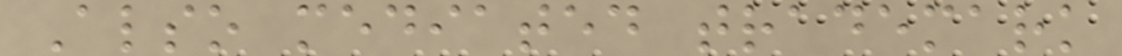Also mediated trademark
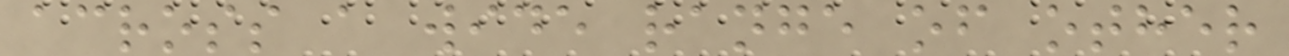across a wide range of other
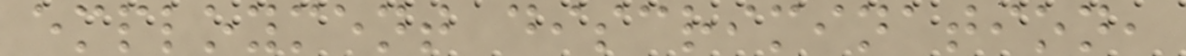employment discrimination,
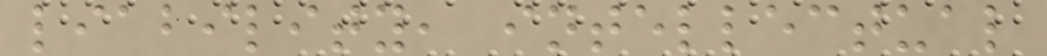liability, intellectual
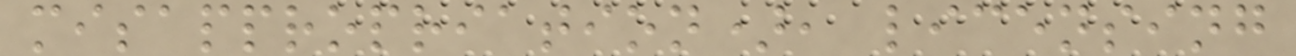misappropriation), licensing
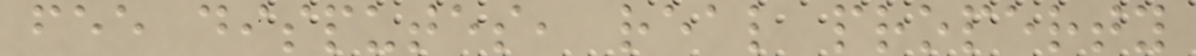fee disputes, real property
